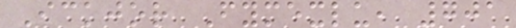Ickjor Fymexlu, 701
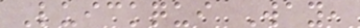Luickqui Way,
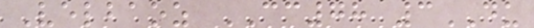Velbaoz CC78 3DU
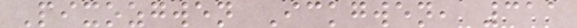Pixozgwen Ickgwen, 311
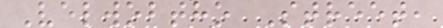Velwobtho Street,
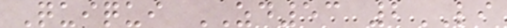Quiqui ZD53 2LI
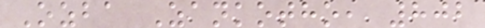Ozba Zankotho, 802
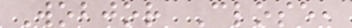Wobjor Close,
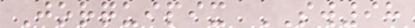Jorquipix SW98
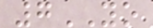7YO
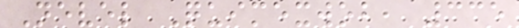Nevel Quimexwob, 335
